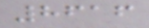8616
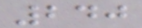240
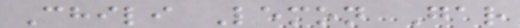Chili Lemon Gar
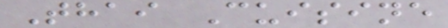Thai Cuisine
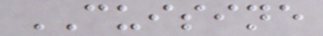CUISINE
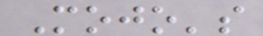Mojo's
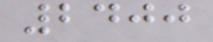2400
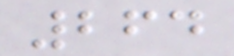264
